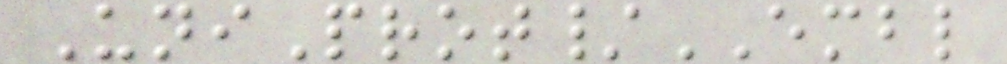UniProt/EMBL
